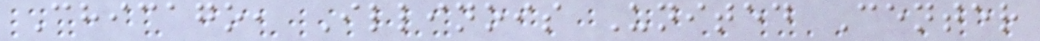Chicago, Illinois United Center
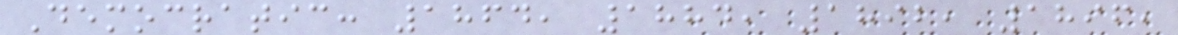Democratic: 1864, 1884, 1892, 1896,
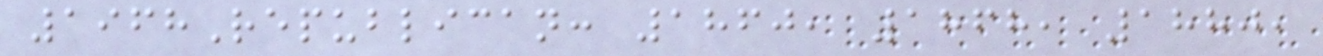1968Republican: 1860, 1868, 1880,
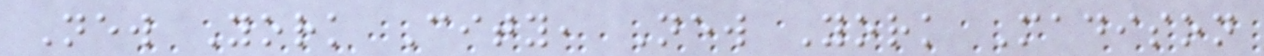New York City, New York Madison
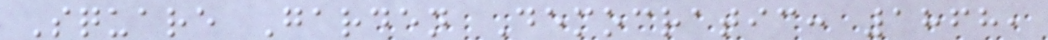Square Garden Democratic: 1868,
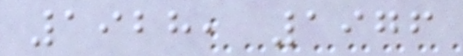1928, 1976
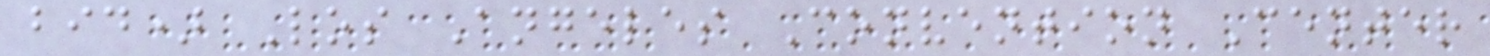bid) Los Angeles Convention Center
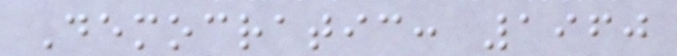Democratic: 1960
